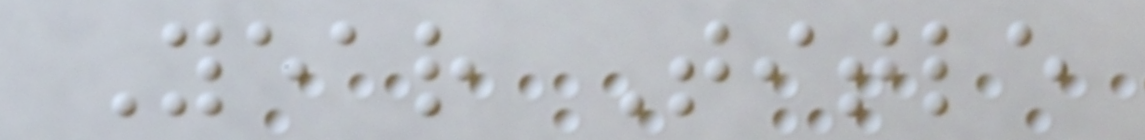Year Title
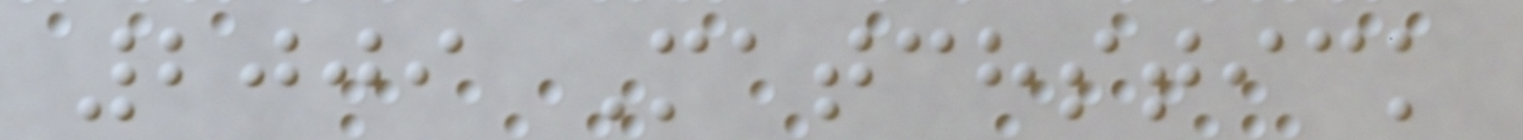2009 Matchstick
